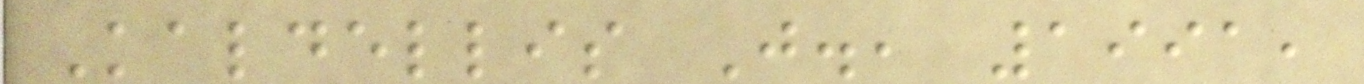Kaldellis J., 1991,
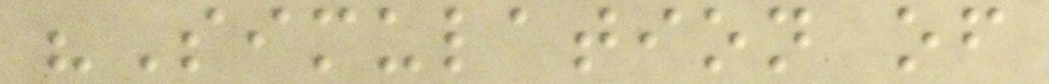"Simulation of
